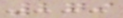279
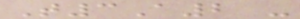T3A2 -
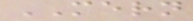MERN
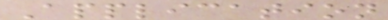Application
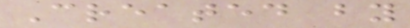Created by
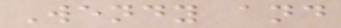Wendy and
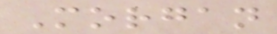Morgan
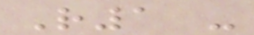R1 -
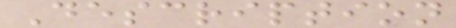Description
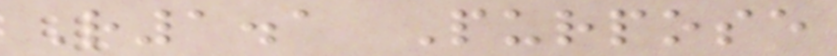R1.1 Purpose
